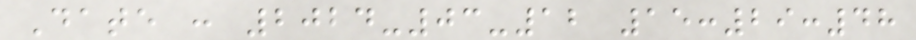Date : 2024-03-12 15:29:48
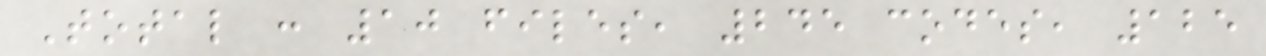Total : 10 files, 245 codes, 125
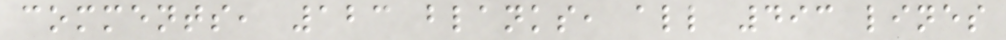comments, 123 blanks, all 493 lines
